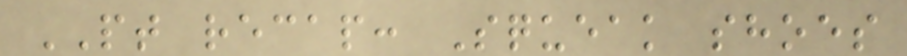PT recap: Squeak shoes
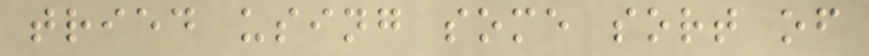tried using some sort of
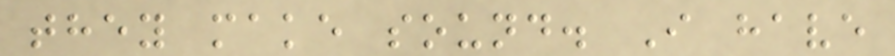they make sound. I have
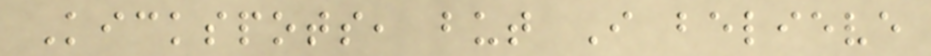Kickspots, but I believe
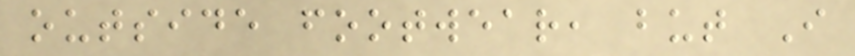outside footwear, but I
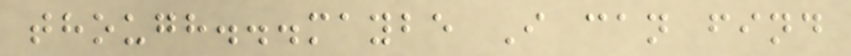though...maybe I can find
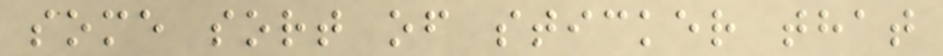some sort of sticker that
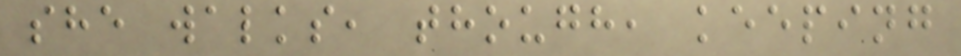she walks, though, keeping
